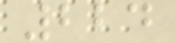224
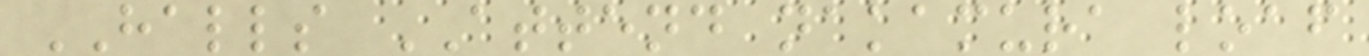HALLS ATTEND nakamura loaf
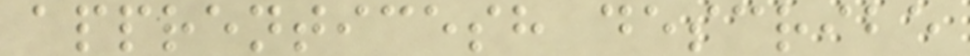apprenticesh describe
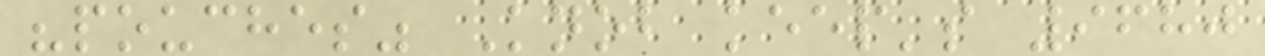"pouches" Knob keep's 9680
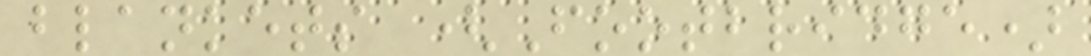blankets (Footbridge)
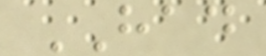HAD
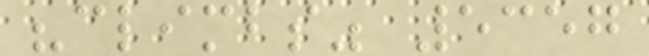"climbs" 5357
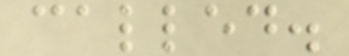called.
